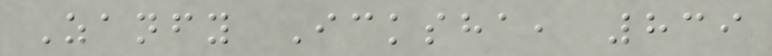Zanfy Icksha, 839
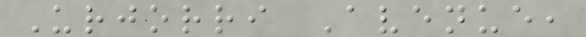Urjorri Avenue,
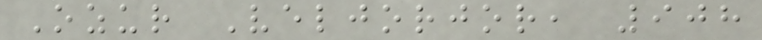Ozur Veljorjor, 908
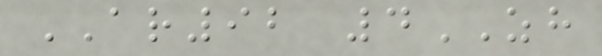AR92 4ZH
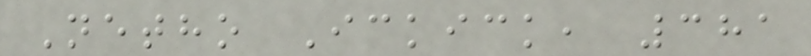Netho Ickick, 381
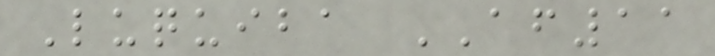Luquiba AF11
